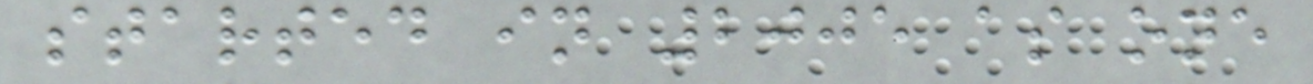started in 2005 as one
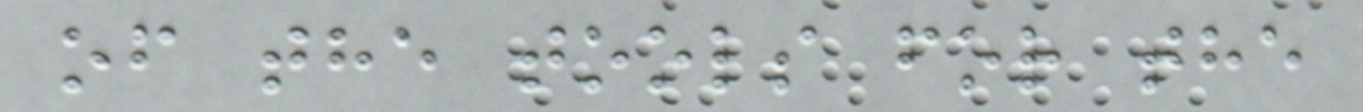of the tools for the
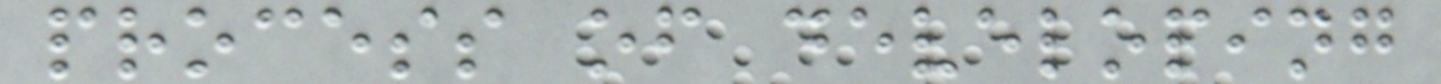process of developing
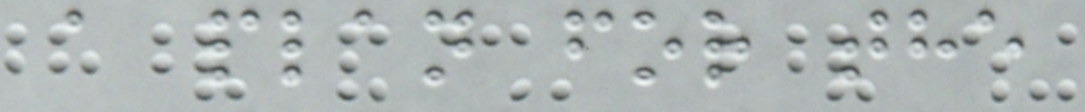a plan for the
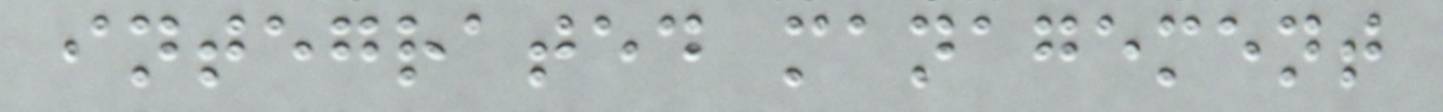integrated management
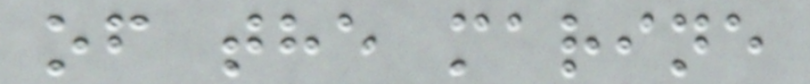of the marine
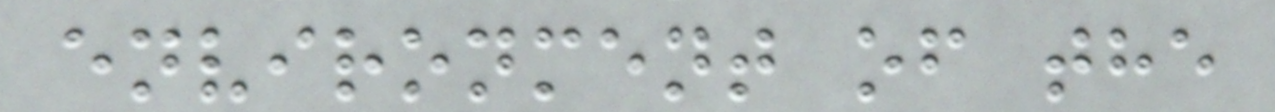environment of the
